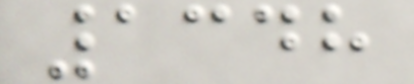1348
